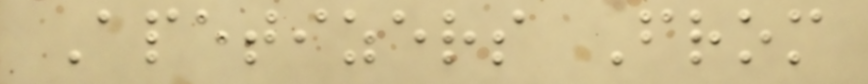Apetizers From
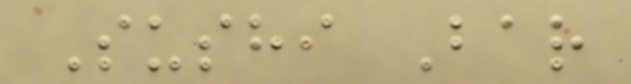Sushi Bar
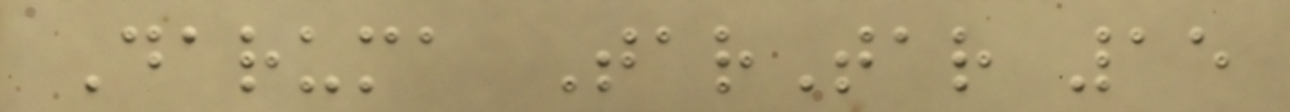Daruma TarTar 15
